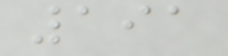191
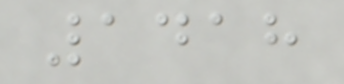1418
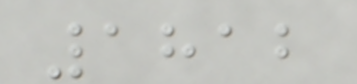1812
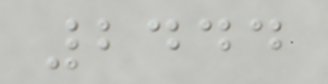2444
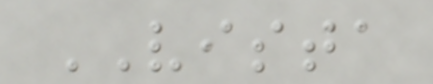VISTA
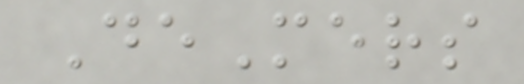DeMers
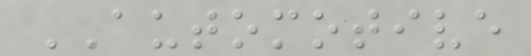AUTOMOTIVE
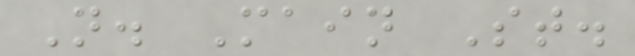N. Main St.
